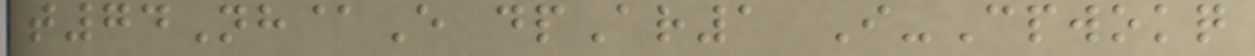t74Nh@E dpAr1 I-Cpwokq
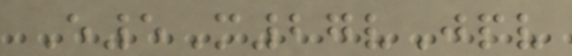E5M27vJpv
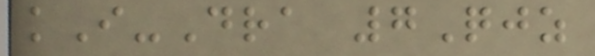kI-Dra 7Qjz
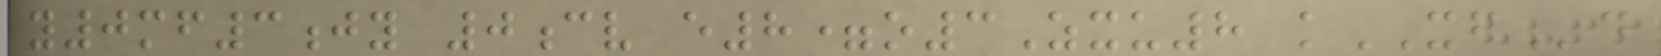y0mf3jy 0cv e8=o3Zxu8 kXFd
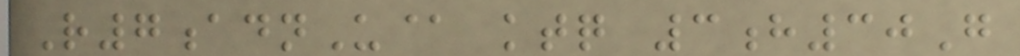R7adnU@ ktq 3h30G
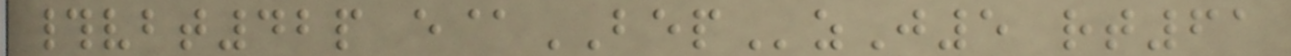#vbt42p e@BEPzJ5 rt61
